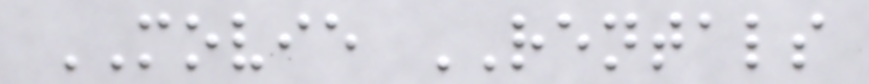MOVIE RENTALS
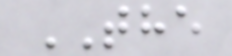THE
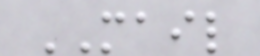MAIL
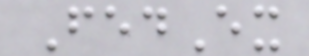FedEx
